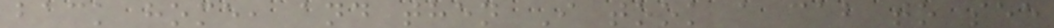back home, and then I took a cab to see
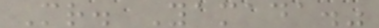Mr. Yamada."
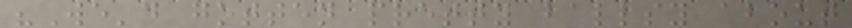"We'd gotten pretty ballsy about
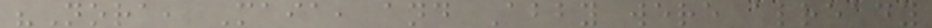"Nora, Maia, and Abby were already
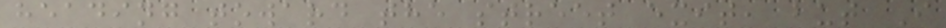heading toward the street exit, but I
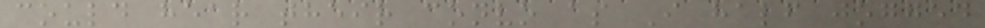could hear their convo as I half jogged
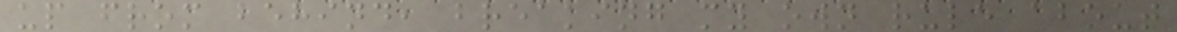up from behind, breaking my own rule about
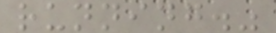running."
